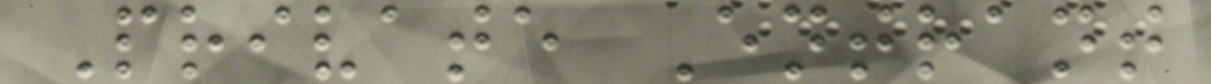Private Entrant
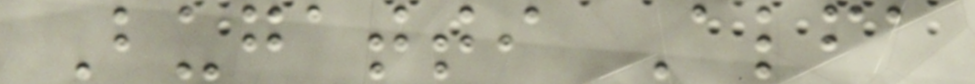Bugatti Alfa
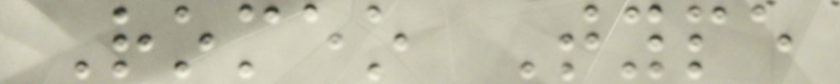Romeo Type
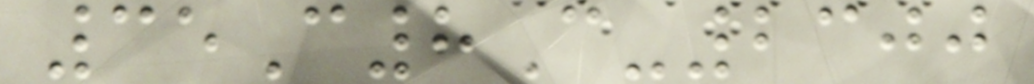35C8C-2300
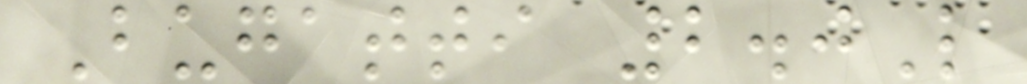Bugatti 2.0L
